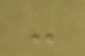-
